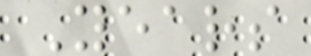Years
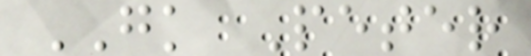GK Peter
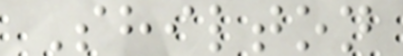Shilton
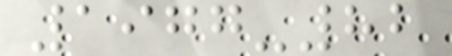1977-82
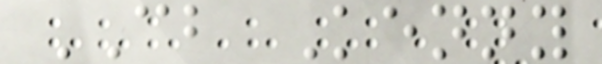CB Kenny
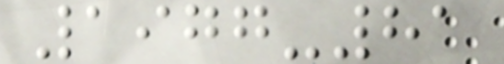1977-81
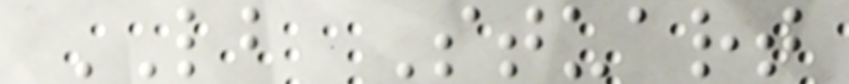LB Stuart
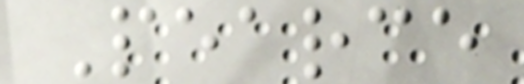Pearce
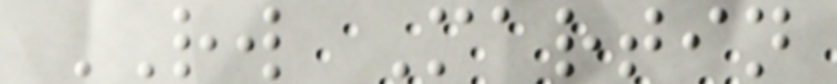RW Martin
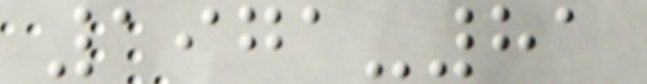1971-81
